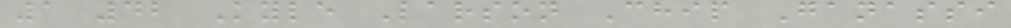1 42 Kyle Larson Chip Ganassi
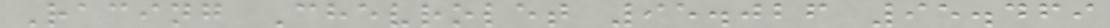Racing Chevrolet 95.026 95.469
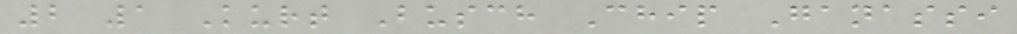2 1 Kurt Busch Chip Ganassi
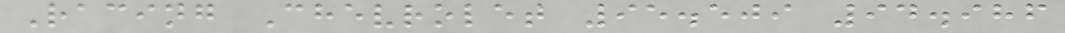Racing Chevrolet 95.509 94.986
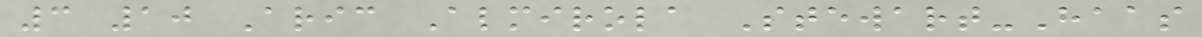3 10 Aric Almirola Stewart-Haas
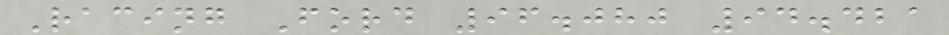Racing Ford 96.080 94.421
